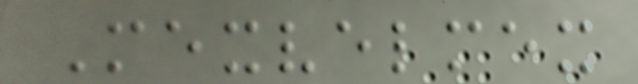Mexvelmex
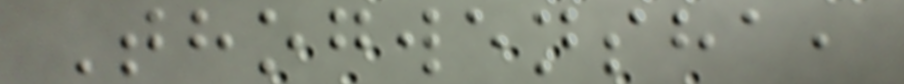Thogwensha,
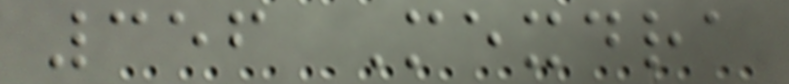356 Mexdra
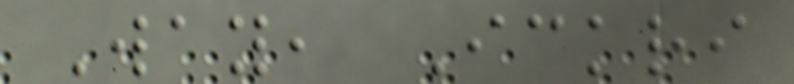Way, Ickri
